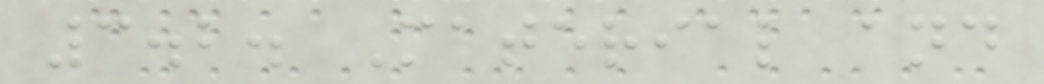3.2. Material and
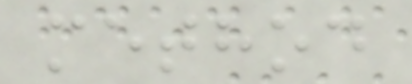method
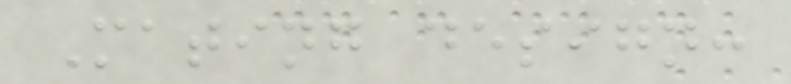Mating design:
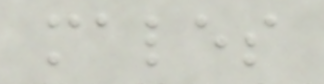males
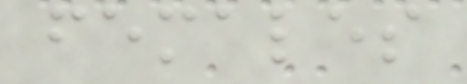females
